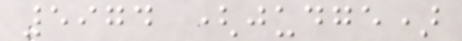5974 (judge)
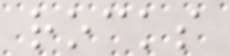rocks
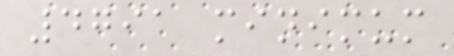4791 minimum
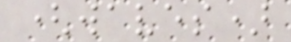(waves)
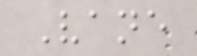Vane
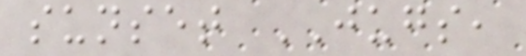sunset JUGS,
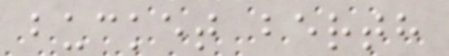bucket berth
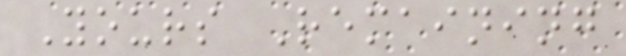Yours Remaining
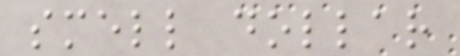smell dollar
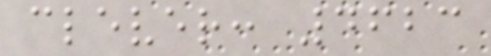clever: 4623
